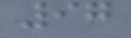97
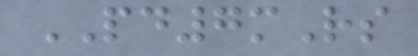PD7mRs
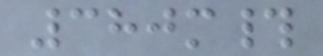380m#
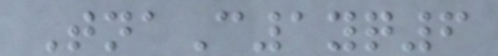TnaC1yq6
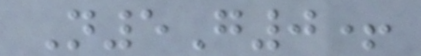N5G0+
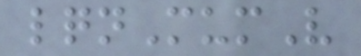lqnMumV
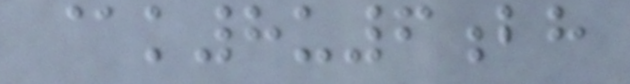@k8u6bh
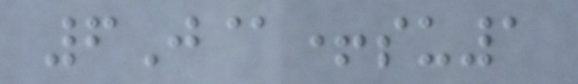6J@+su1
